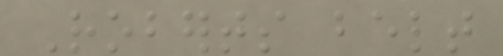Roberts belt
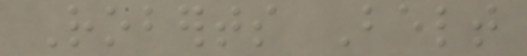Roberts Belt
